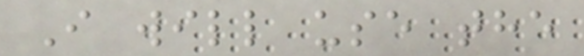I will use the
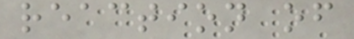reaction of
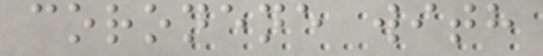coronene with
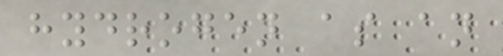hydrogen as an
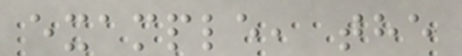example, the
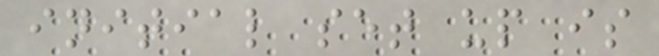initial set up is
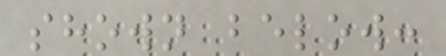shown below:
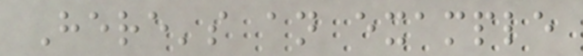Here's an example
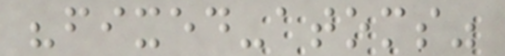"fixed-atoms"
